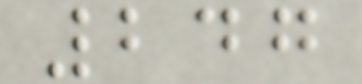247
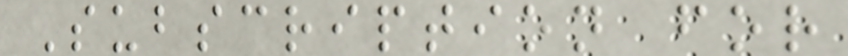Subscription for
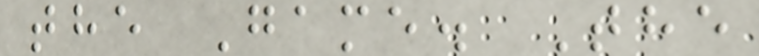the Game. The
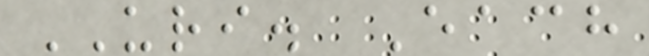URI. Each
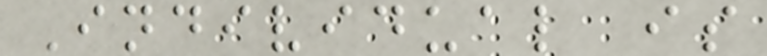Individual is
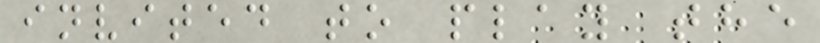invited to play the
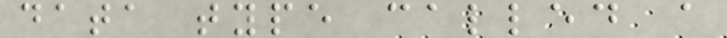data type called a
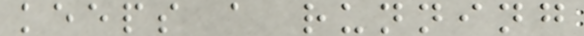keeps a running
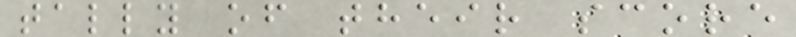tally of their score
